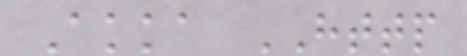Akka HTTP
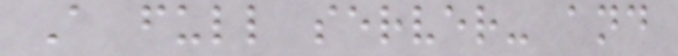A full server- and
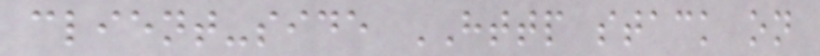client-side HTTP stack on
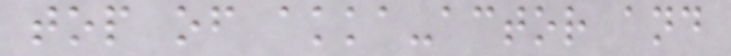top of akka-actor and
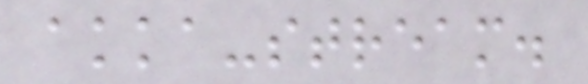akka-stream.
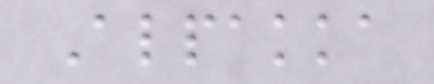Alpakka
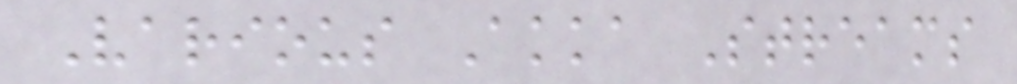Various Akka Streams
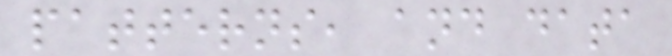patterns, and data
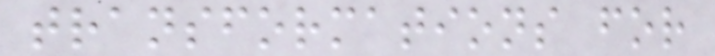transformations for
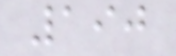190
